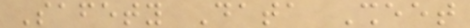Safety Data Sheet
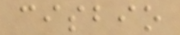cisbio
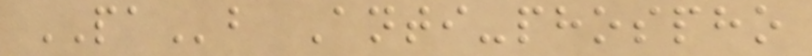PAb Anti-phospho
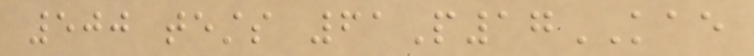500 tests 61P17KAE
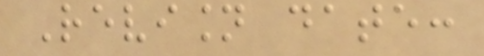Revision date:
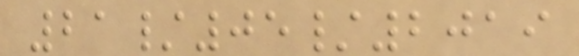21/05/2019
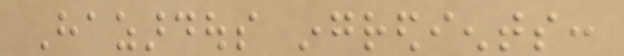Hazardous ingredients:
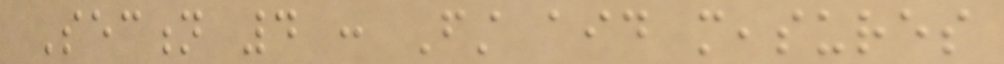Section 4 : First aid measures
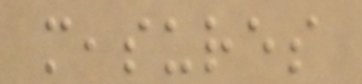measures
